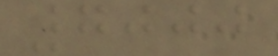7000
